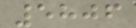5806
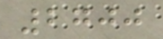2700
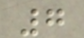7
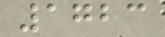1723
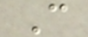C
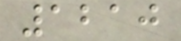1210
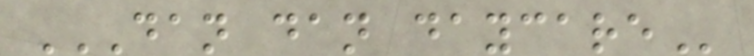DAN DAN DAYCARE
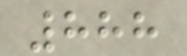888
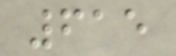615
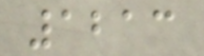1213
